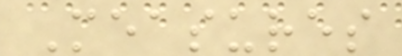Measures
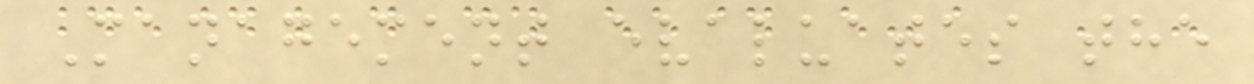Management evaluates the
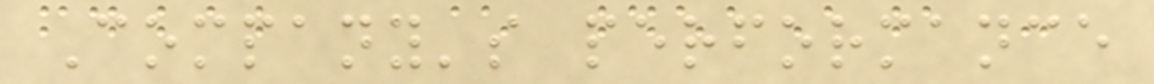Company's performance
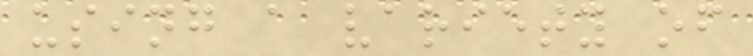using a variety of
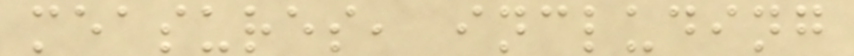measures, including
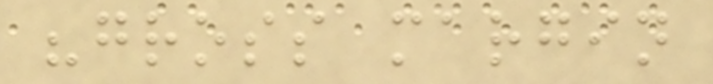"gross margin
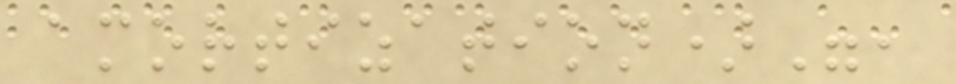amortization)",
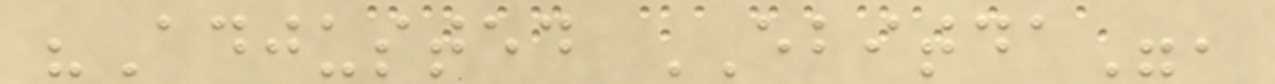"Adjusted EBITDA",
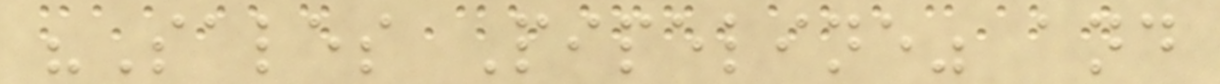"Sales Pipeline" and
